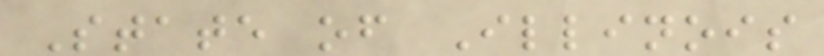State of Illinois
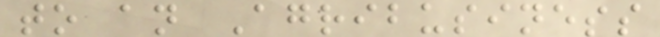to an Agribusiness
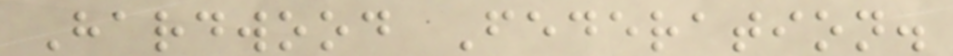Hardwood Federation.
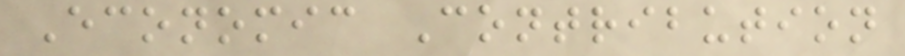Economic Contribution
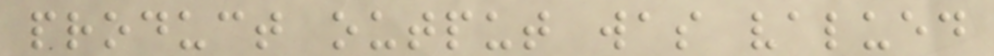product output was valued
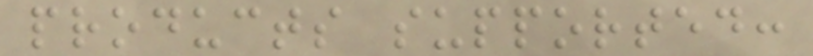products supported:
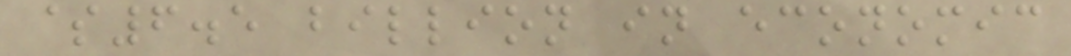$6.5 billion in economic
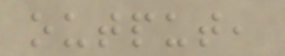output,
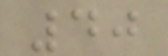40
